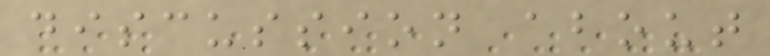discussion about
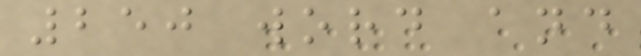250 word and
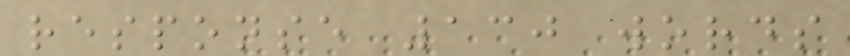response 130 words
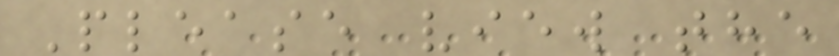Please view the
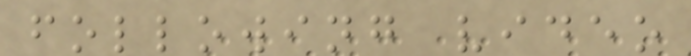following video
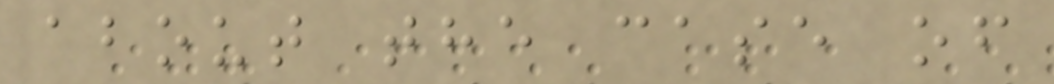about the case of
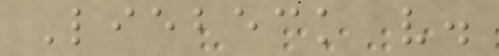Liebeck v.
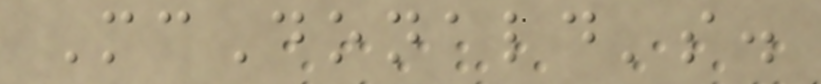McDonald's.
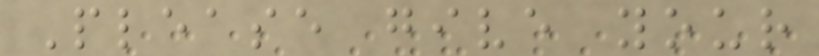Please give your
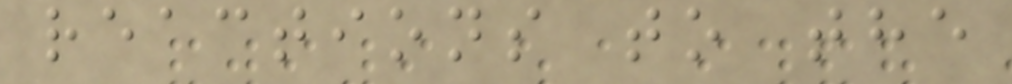reactions to the
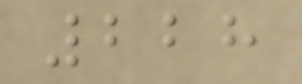228
